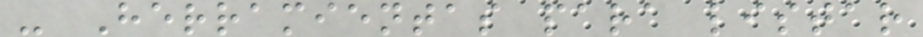- Herramientas para listar
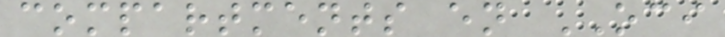compartments en OCI
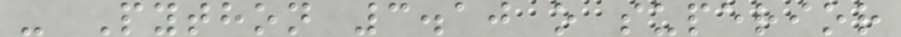- Python 3.10 o superior
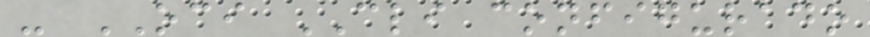- OCI CLI configurado
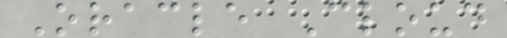Oracle Cloud
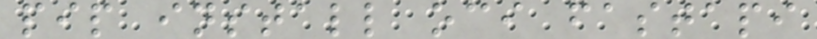pip install oci fastapi
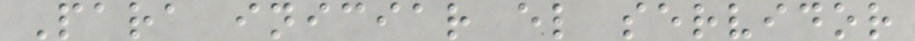Para iniciar el servidor
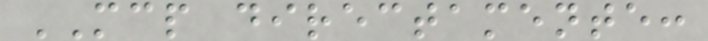MCP directamente:
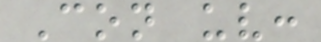Con uv:
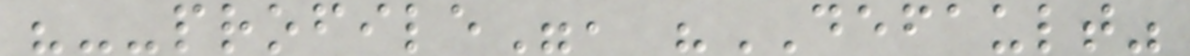"--profile", "DEFAULT"
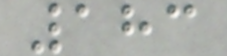183
